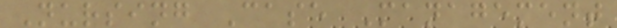Nursing Case Management
